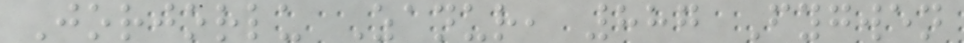Jorjorlu Zanur, 887 Fygwen
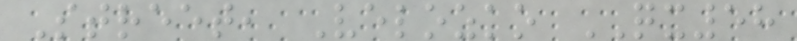Street, Velozko QX58
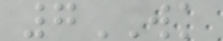7WK
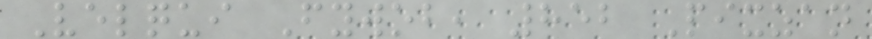Velqui Fywob, 852 Pixzan
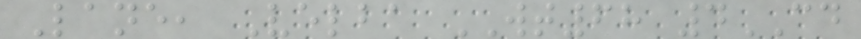Lane, Velba WT68 4CD
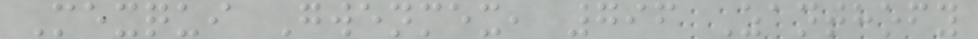Mexqui Gwenmex, 796 Zanthofy
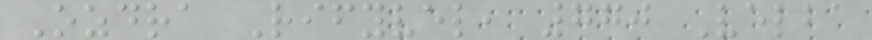Ozdra Rifyvel, 770 Velba
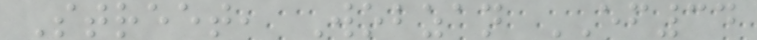Street, Wobzan EF34
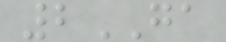2GA
